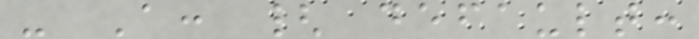- A: { default:
